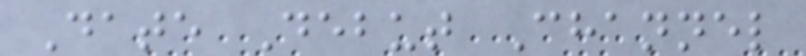Date Debut Channel
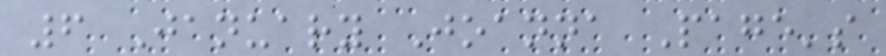6 January Joanna Page's
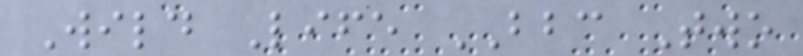Wild Life BBC Two
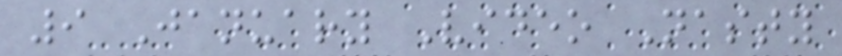9 January Video Nasty
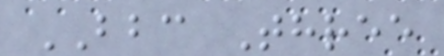BBC Three
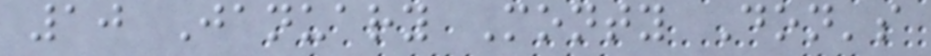10 January Monty Don's
